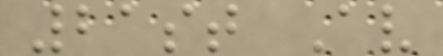21st Av
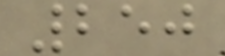250
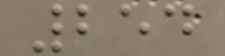254
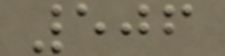506
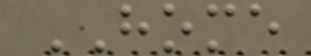HOME
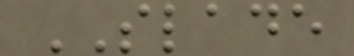SLADE
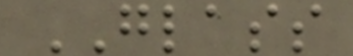GLASS
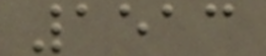1513
